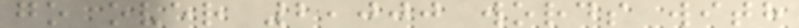go over 2,000 words with
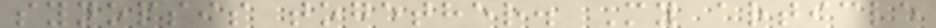synopsis together. My article
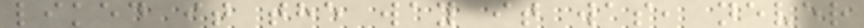liked it the way it was, never
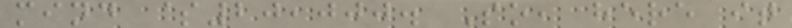mind $20,000. So, here it
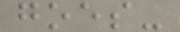goes-
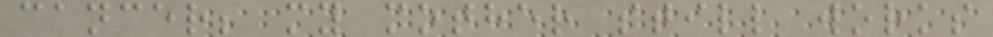cancer; my mother still works
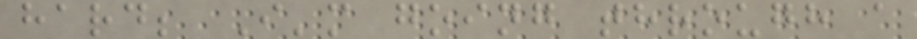hard; I'm going through a
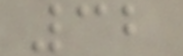32
